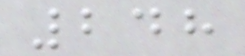248
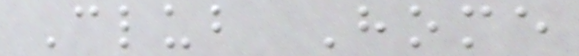Club Home
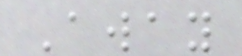Away
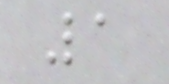1
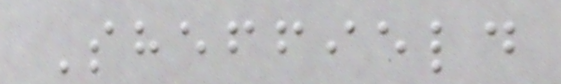Sheffield
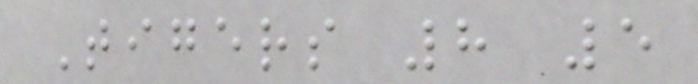Tigers 8 5
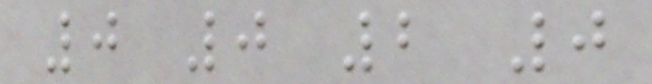0 0 2 0
